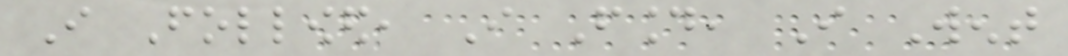I Followed, I Found, I Went
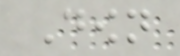Down
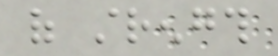of strength
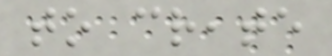to create
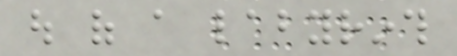out of a labyrinth
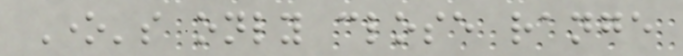One's only close range
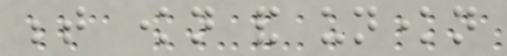between known and unknown
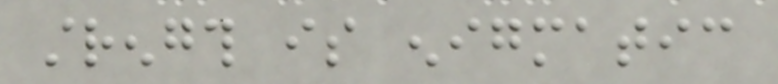strength is enigmatic
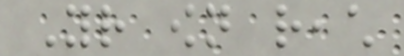Your own reach
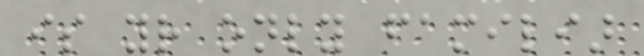is your only familiar
